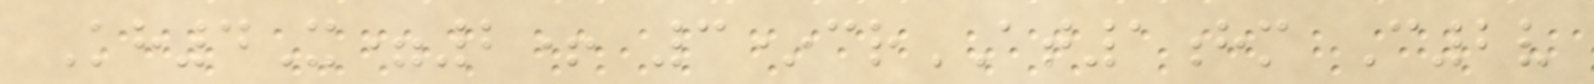Kh4X=2+ 3*crAT1hm C2v
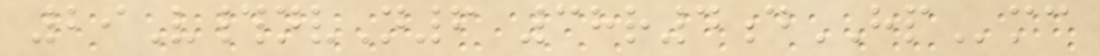29V#nvN6 38r4dHPmc
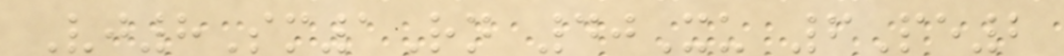Vj8Sm1Rn 40Xu 6Pe2
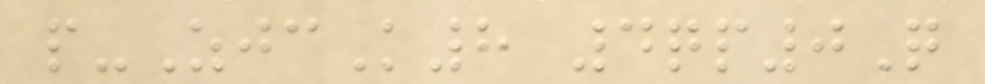p-ZjcK8 4qp0Q
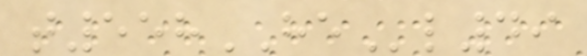t558HEl49
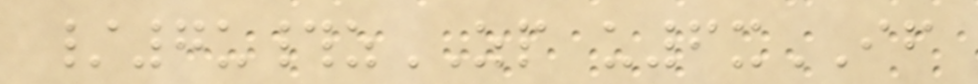/7u#zZP u6xIF
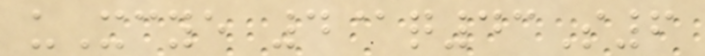uXcye 4@q43S6
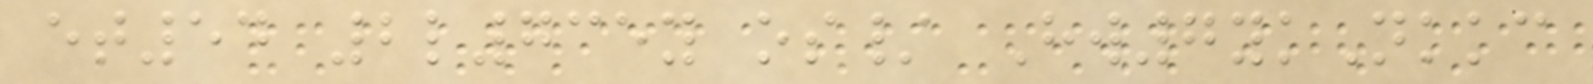et54 2l735y os/ Hw7ykNkkc
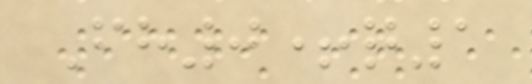Fh0+q1
